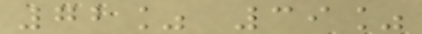72% 39%
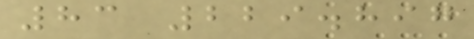83 229.897
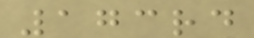173rd
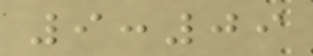9:09
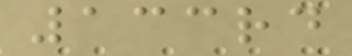133rd
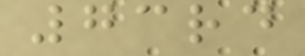73rd
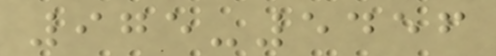975-5456
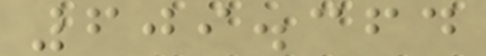609.364
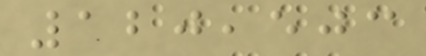120,503
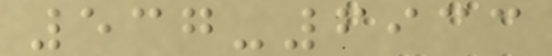537-6933
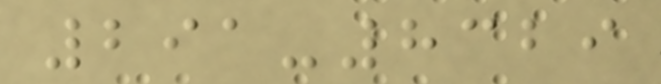291-8329
